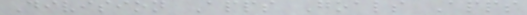Division Apps Goals Apps
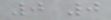0 0
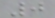0
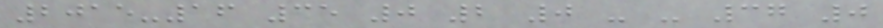2015-16 35 0 2 0 - - 37 0
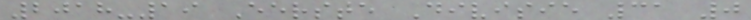2018-19 Eerste Divisie 31 0
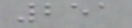251
